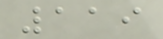119
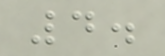4.
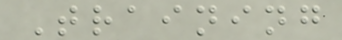Training
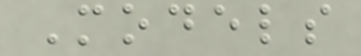Models
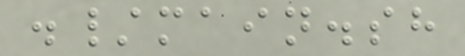./main.sh
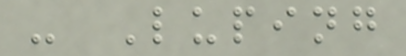- Luping
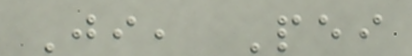Ji, Pei
